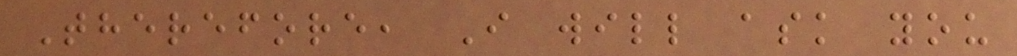Therefore, I will ask you
